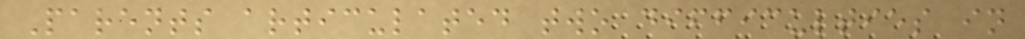Parents articulated two difficulties in
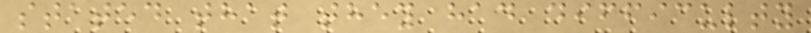stated that they had difficulty
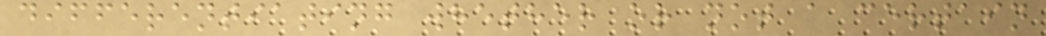differentiating whether or not a certain
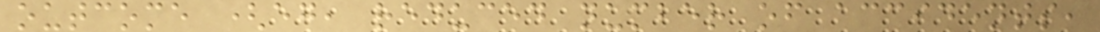outcome (eg, reduced number of accidents,
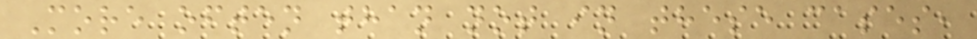More often than not in these cases,
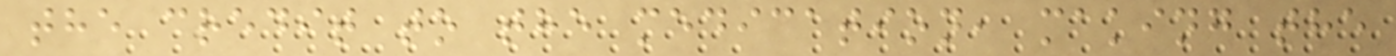the credit to the medication, making the
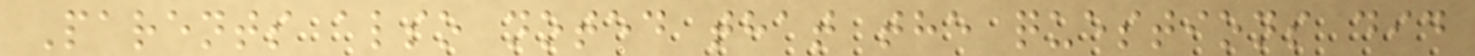Parents also noted that the questions did
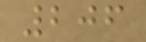206
